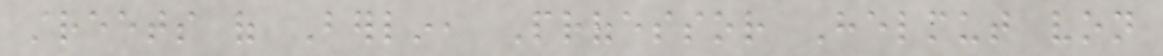streets of Berlin, Professor Helmut von
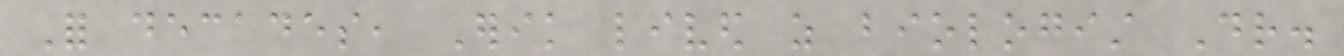For decades, Erik lived as biologist Dr.
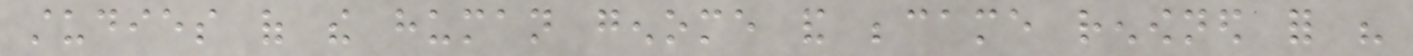studies of the human genome and became renowned for his
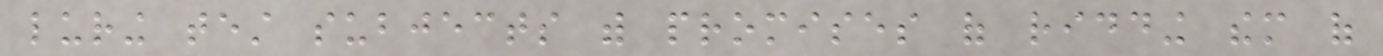luring test subjects with promises of ridding them of
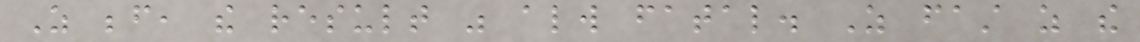As before, the result was always fatal. As fast as the
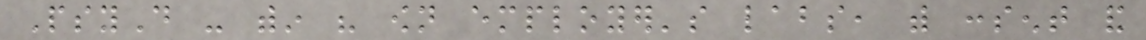PsyD - within his own employer's labs, with consent and
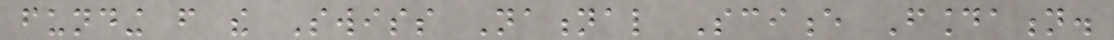funding from the Swiss National Science Foundation.
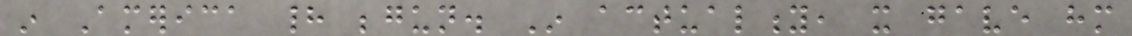in America had begun. In actuality, it gave him
